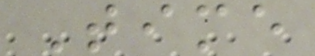Time
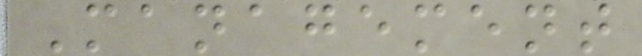Management
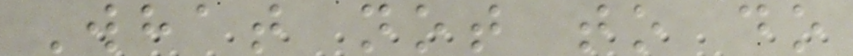What not to do
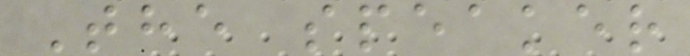The speaker
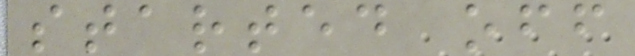started off
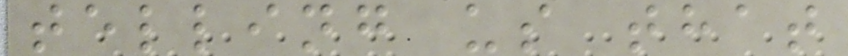telling us that
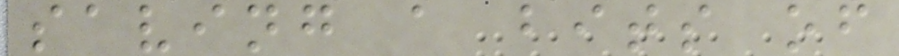saving a bits of
